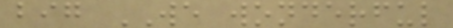big WE wonderful
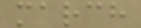march
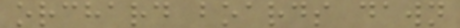orchard boards dawn
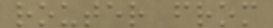router from
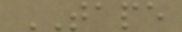TAPE
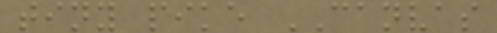tiny pike CANVAS
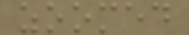zoomed
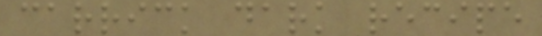carrick dark recipe
